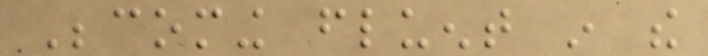Becoming fluent in the
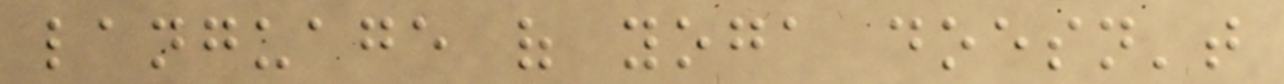language of yoga doesn't
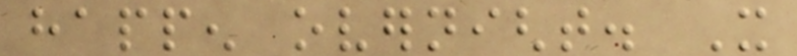happen overnight. It
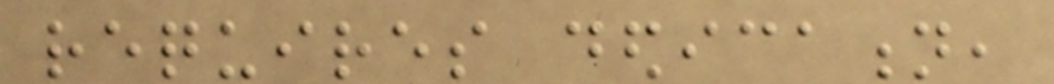requires dedication,
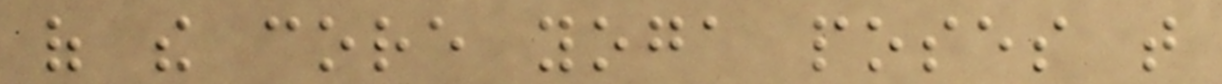of the core yoga poses that
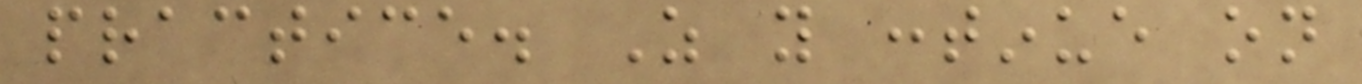practice. As you continue on
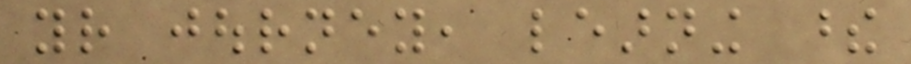your journey, learning these
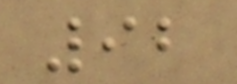92
